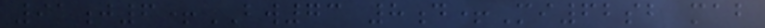91j6+BW73 8d+Mi62sb mab
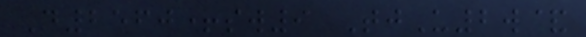D2560+sw9 TjU2w&
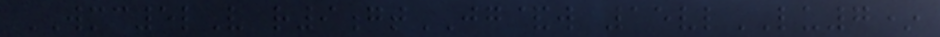WMC5lV r9gtJG&w 15vlLU7*
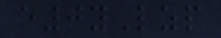e0yLzp
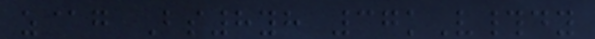z@g Bs8yh 37kV#dy
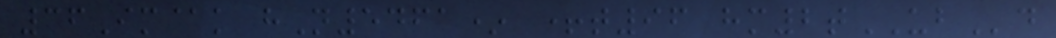36Im@k hN5461* +t96 hm2tUBd
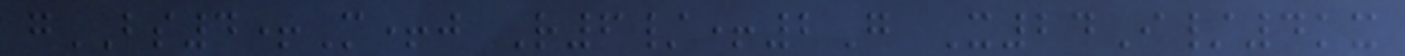gBS4+M+j R6/+2G X24I/4kx
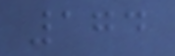174
